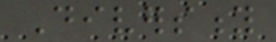Diversity
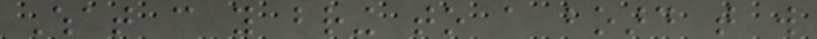What can you bring to a board that will
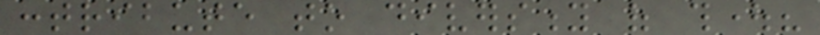contribute to diversity of thought?
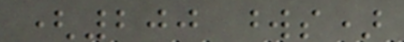(200 words)
